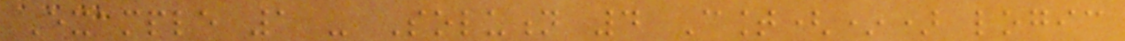Example 1 - Solution 4 Count(*) logic
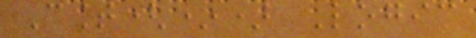Count(*) Logic
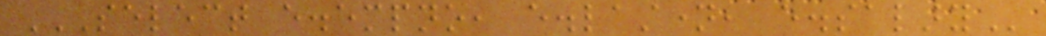SELECT E.EMPNO, E.LASTNAME, E.SALARY
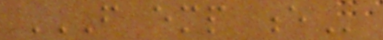FROM EMP E
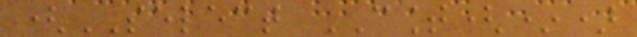(SELECT COUNT(*)
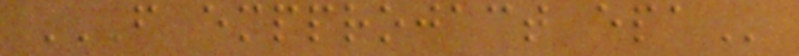FROM EMPPROJACT EPA
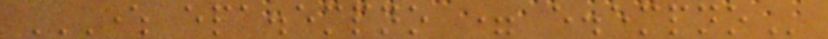WHERE EPA.EMPNO = E.EMPNO
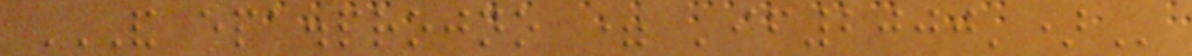AND EPA.PROJNO = 'IF2000')
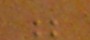;
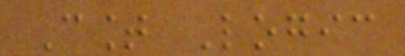Count Logic
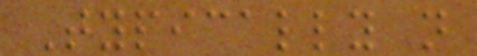Typically not
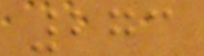273
